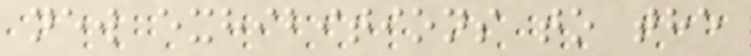new exhibitions to the
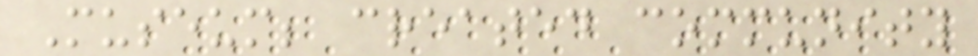Museum; created community
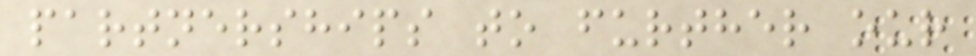partnerships to further our
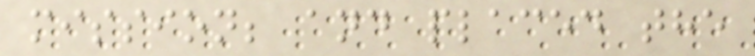mission; and placed the
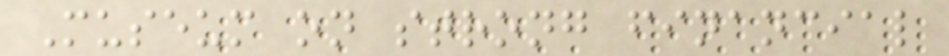Museum on strong financial
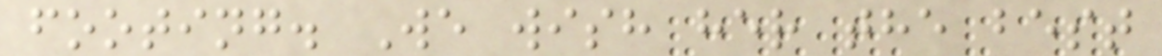footing. We wish her the best
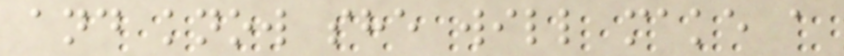and know she will make a
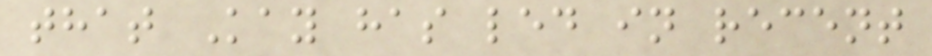that Kay has led in recent
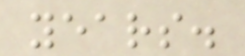years.
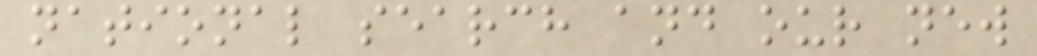national search and our new
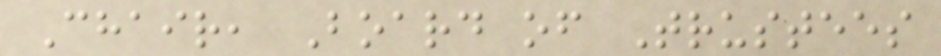Chair, Board of Trustees
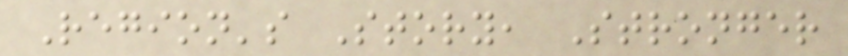Region's Story, Stronger
